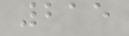215
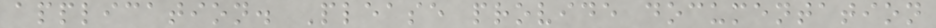application. Please provide documentation
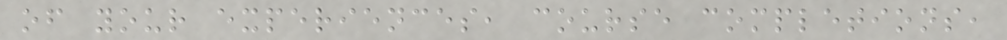of your experiences, course completions,
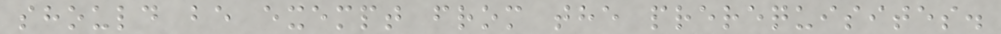should be exempt from the prerequisites.
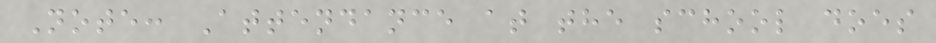Note: Attendance at the school does
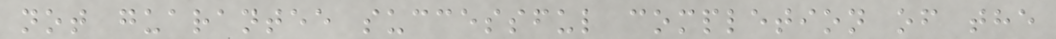not guarantee successful completion of the
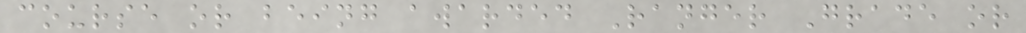course or being awarded Ranger Grade or
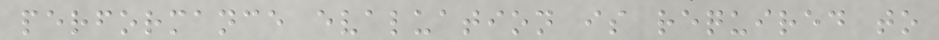performance evaluation is required to
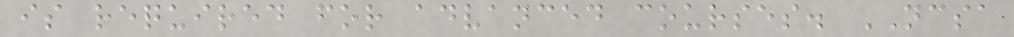is required for advanced courses. NCSA
